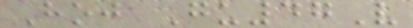Hoj Gu47V
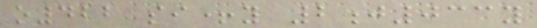o422 si+y 2j033y
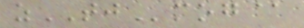zTJmog@
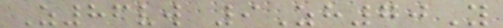Z86vw 9Zh70Y
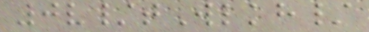0v/tWlkh/
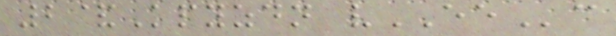2&Kpyzdn vEEc
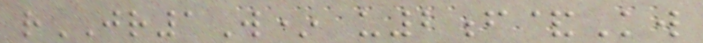rJR1W* u2f&Kw
